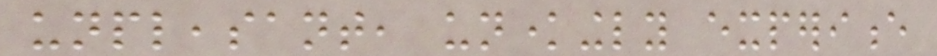unpleasant, unknowingly experience
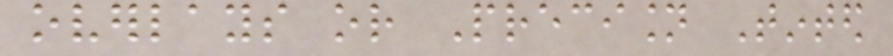overlays or Precision Tinted
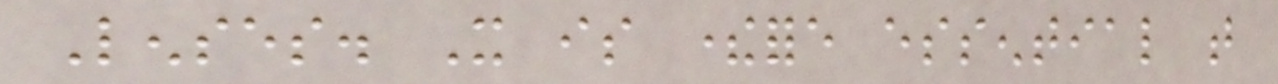Lenses. It is therefore essential that
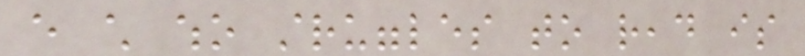every child who struggles to read is
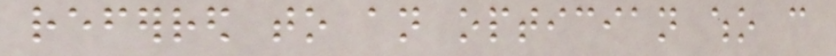referred to an optician who can
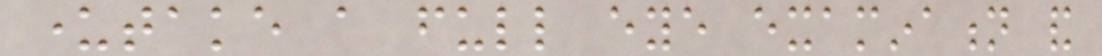undertake a full eye examination and
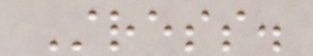Stress.
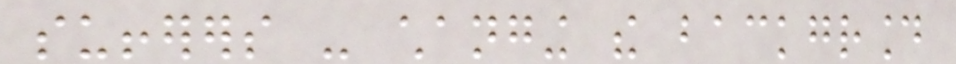sufferers - changing the background
